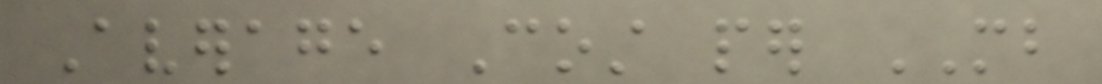Average Cost per MB
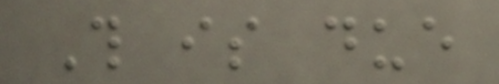This is due
